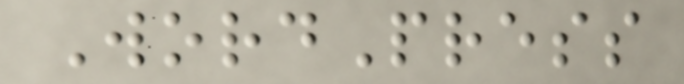WordPress
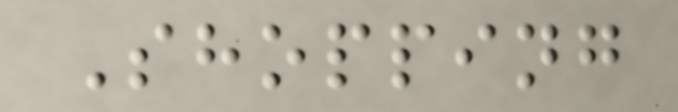Shopping
